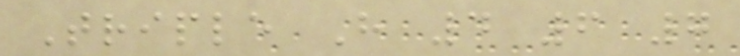Triple H 4 6 7
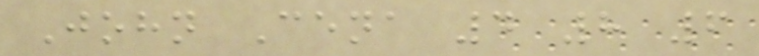John Cena 4 8 6
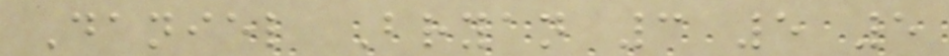Daniel Bryan 3 5 5
